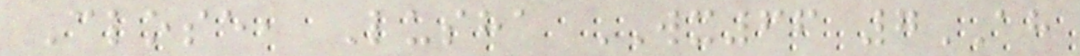Close, Lusha WX66 7AH
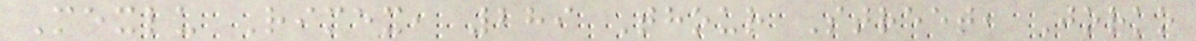Mexlu Rimex, 289 Thour Street, Jorko
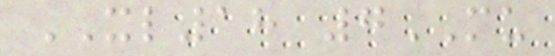XL18 7MU
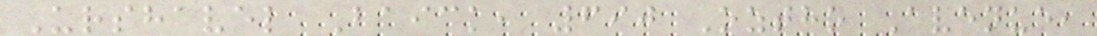Urshavel Baick, 690 Oztho Avenue,
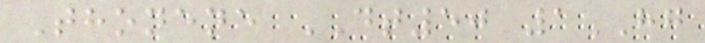Thonene DT50 1HG
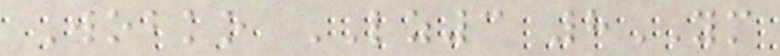Wobko LZ3 8YM
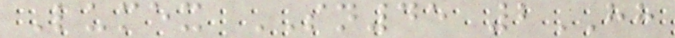Lumex SN45 2HH
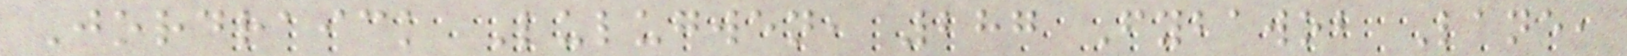Jordraick Lulugwen, 287 Fybawob Lane,
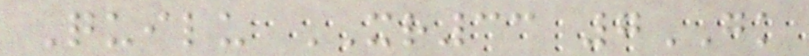Quilu XR33 7GK
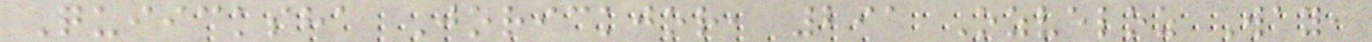Quiicksha Jorickjor, 291 Ozveloz Way,
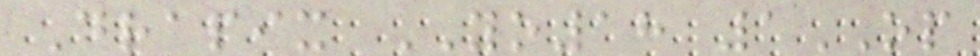Drapix YO18 1OP
